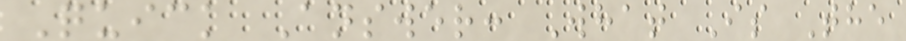Quick Answer: What Is The
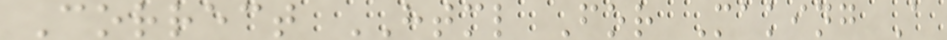Correct HTML For Making A
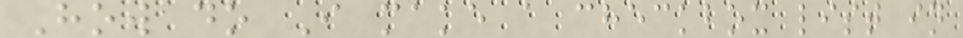How do I make a checkbox list in
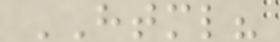HTML?
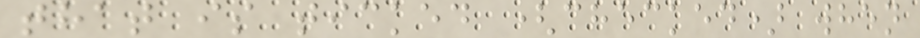that is ticked (checked) when
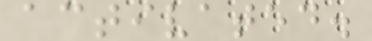activated.
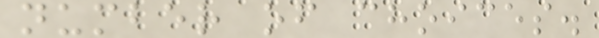number of choices.
